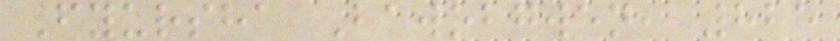Fyursha Bawobgwen, 825
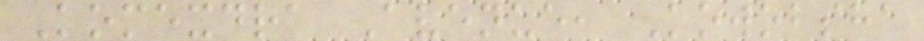Komexdra Avenue, Kowobsha
